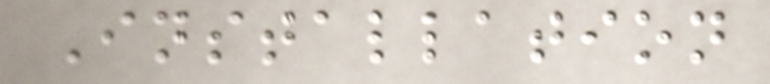Installation
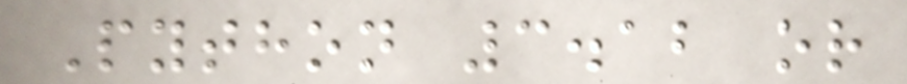Python 3.12 or
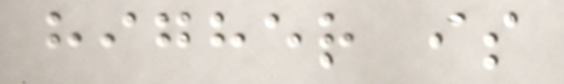higher is
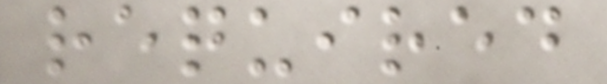required
